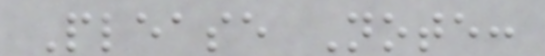Please Note:
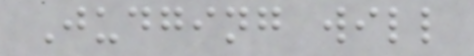Judging will
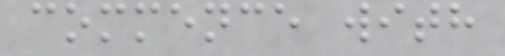commence with
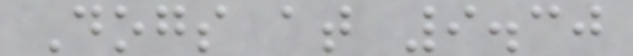Dogs at 9.30
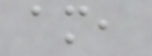am,
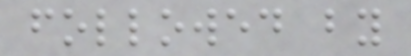followed by
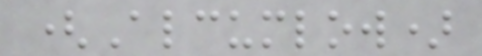(Alcumlow)
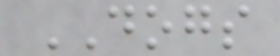DOGS
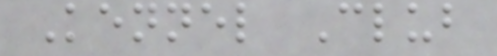Kennel Club
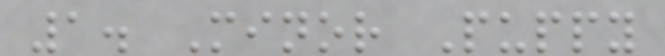1. Minor Puppy
